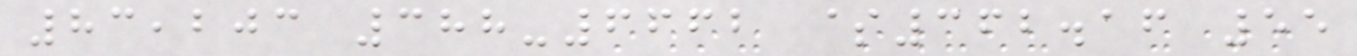83,203 388-6662 $362.16 55
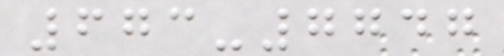673-7747
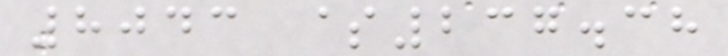8043 $237.38
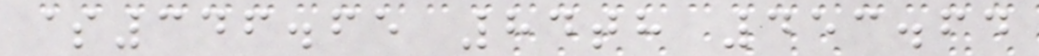$346.65 84th 453.64
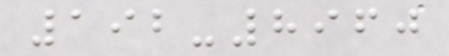192-8960
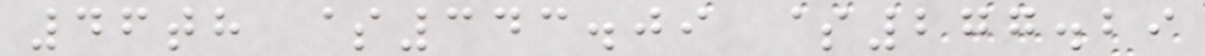46th $343.09 $277.29
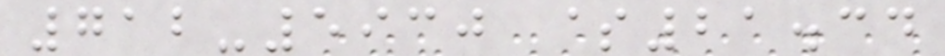712-5930 $21.34
